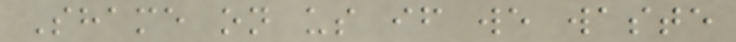Shame on us if we waste
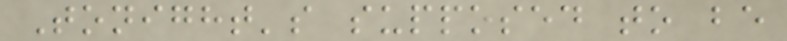Tonight's supposed to be
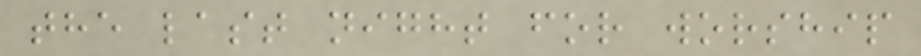the last night for worship
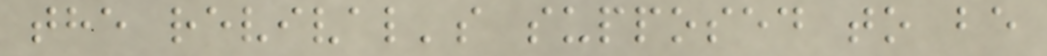the revival's supposed to be
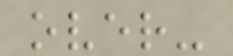over-
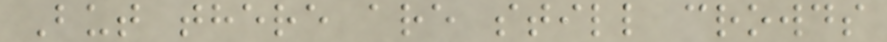But there are still crowds
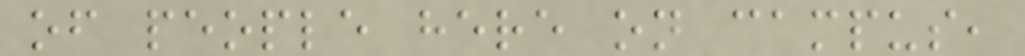of people here on campus,
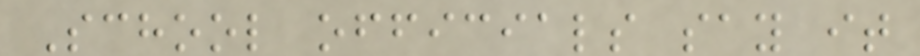School officials say it
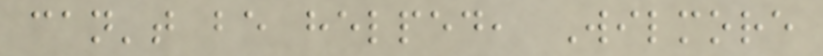can't be helped, Wilmore
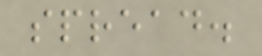spread.
